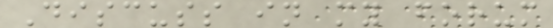Discuss in my forum
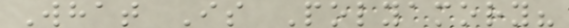What Is Polyamory?
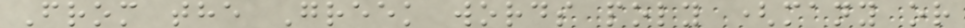From the Greek words poly (many or
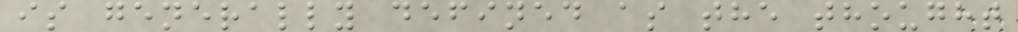is generally defined as the thought
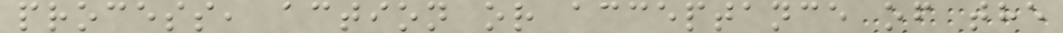process, action or acceptance of the
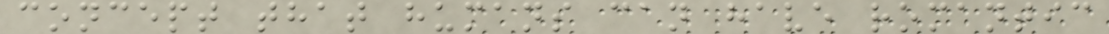concept that humans can have romantic
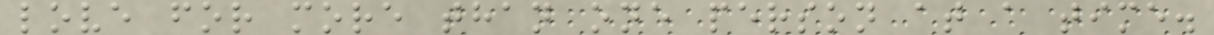love for more than one person at a time.
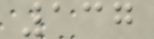137
